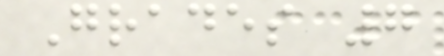Grades 7
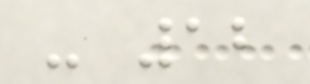- 12
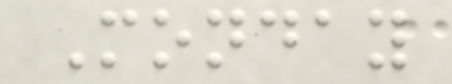Monday
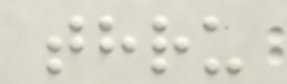thru
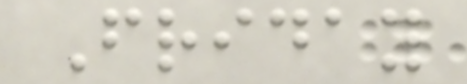Friday
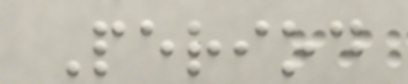Period
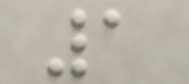1
